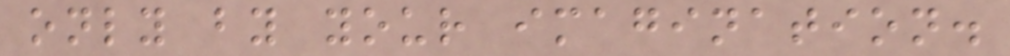only by your imagination.
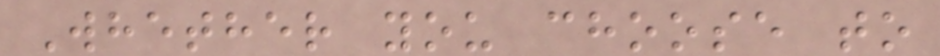Whether you choose to
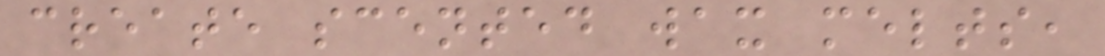create scented wax melts,
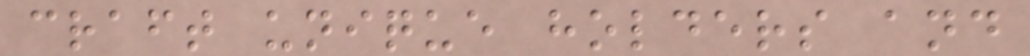craft unique holders and
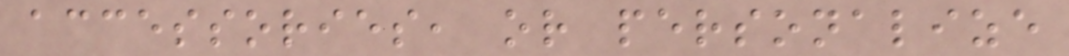accessories, or personalize
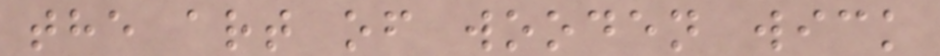the art of wooden wick
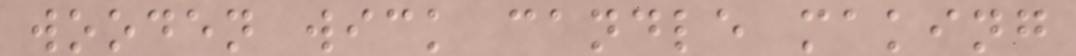wooden wick candle making
